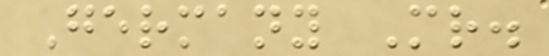Germany Mr.
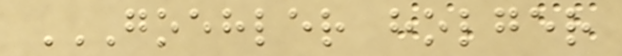GOEHLER HOLGER
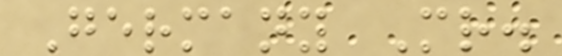Germany Mr.
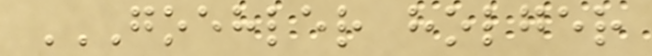GOEHLER HOLGER
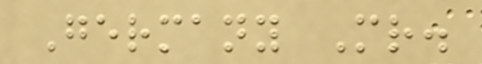Germany Mr.
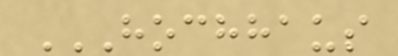HOCHHAUS
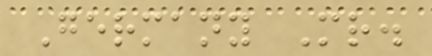Germany Mr.
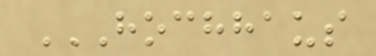HOCHHAUS
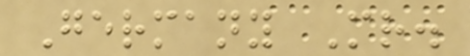Germany Mr.
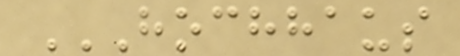HOCHHAUS
